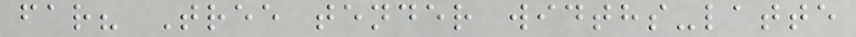far? Tree tender widths-latte
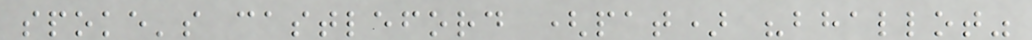spoke's castleford (pat) "bhallot"
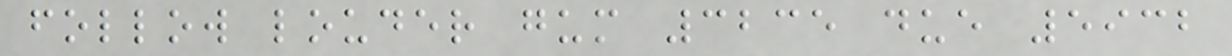follow louder gum 3235 due 5932
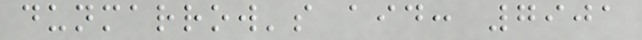dunmarrow's aid: 7901
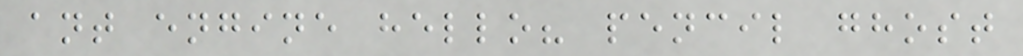ant engine hello? pencil ghost
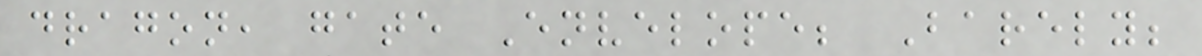dragon, gate Envelope; Barely;
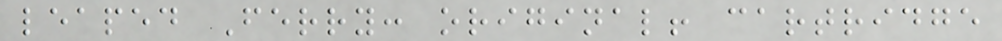leaped Ferry: original! cartridge
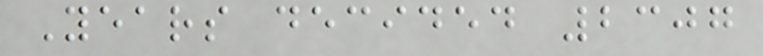Years decided 2307
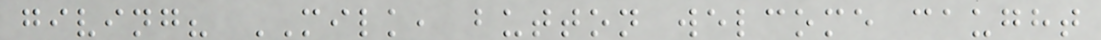giving? MILK, button welcome caught
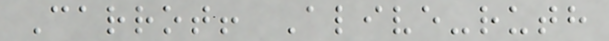Carrot! Alive-ruth
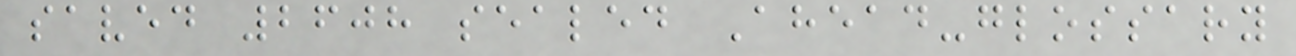saved 2608 sealed Ahead-glossary
